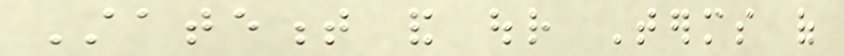Statement and our Terms of
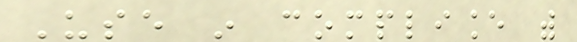Use in compliance with
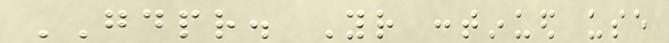GDPR. Your continued use
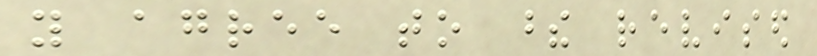you agree to these revised
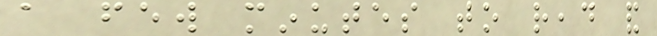a few minutes to read and
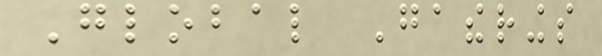Global Gatherings
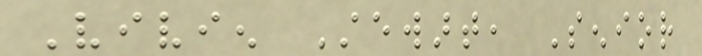Vivien Stewart, Senior
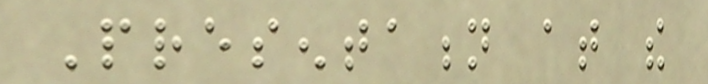Presentation at the
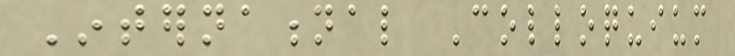International Colloquium
